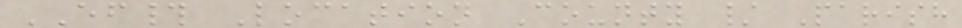EF# Location County / Parish
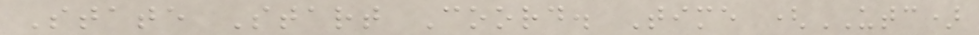State Start Coord. Time (UTC)
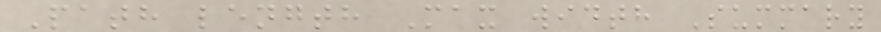Path length Max width Summary
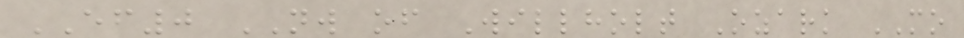EF0 NW of Willholt Ozark MO
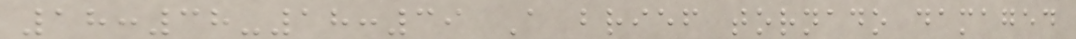18:38-18:39 A brief tornado damaged
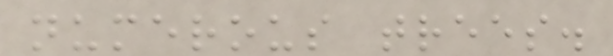numerous trees.
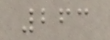263
